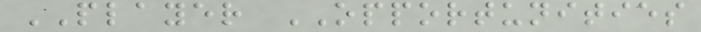PLAYER OPPORTUNITIES
